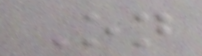On
